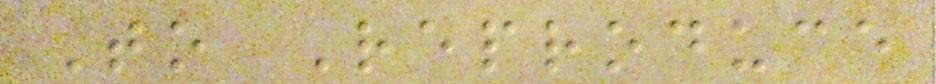To Reproduce
